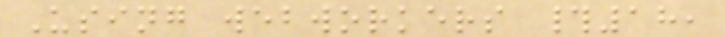Using webworkers #18,
